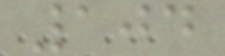104
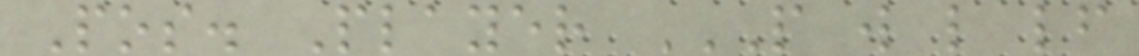Pos. Player P W L LF
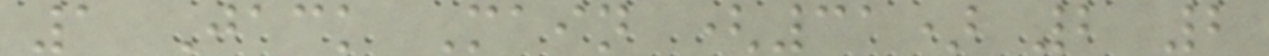1 Jack Main (31) 2 2
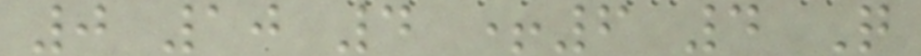0 10 4 +6 4 Q
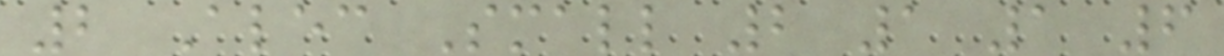2 Alec Small 2 1 1 6
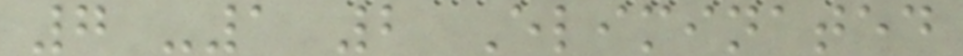7 -1 2 Eliminated
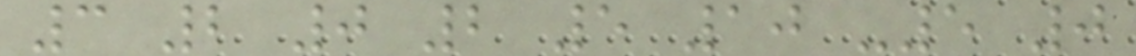3 2 0 2 5 10 -5 0
